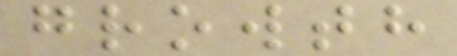growth
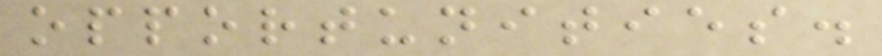opportunities.
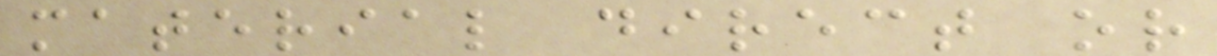material direct or
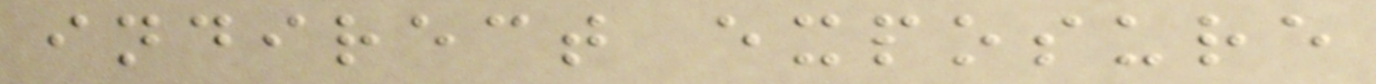indirect exposure
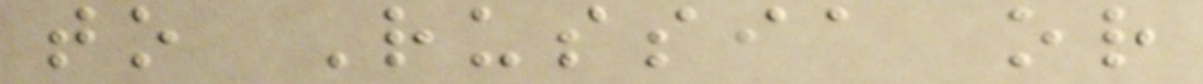to Russia or
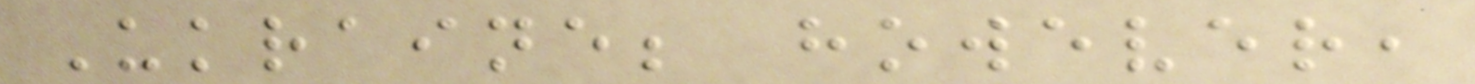Ukraine; however,
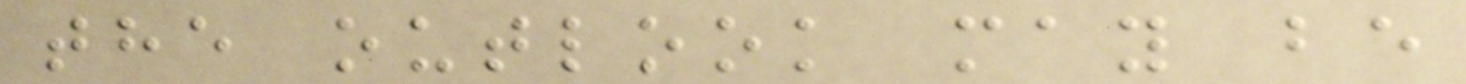the outlook may be
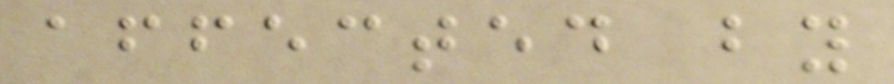affected by
